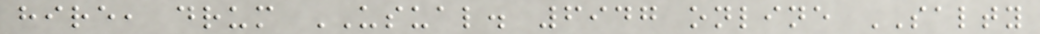hire, drum USUAL. 6947 online SALTY
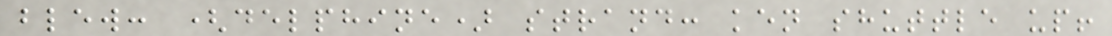blew: (delphine) strand: ken shuttle up!
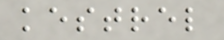kestrel
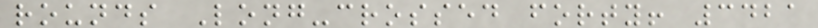rounds Long-crossed forty! 3421
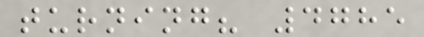turning? 4785
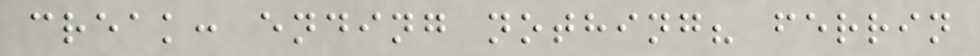creak: ending nothing? ferrin
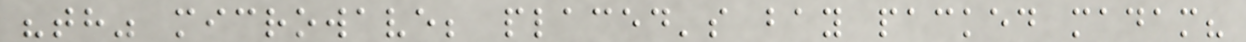"th" microwave; placed's bay packed madam?
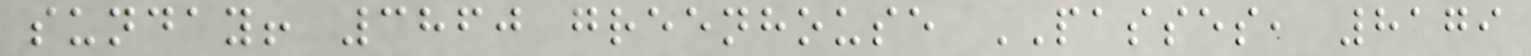sunday! 3860 greenhouse PASSES, 8179
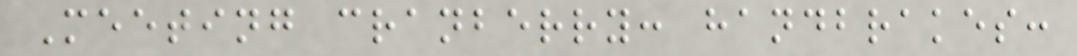Meeting cranberry: handbrakes:
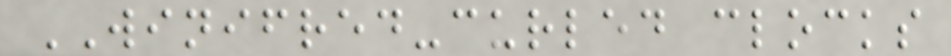WINIFRED-curled clocks
